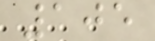105
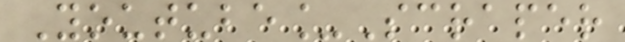Youtube_Scraper
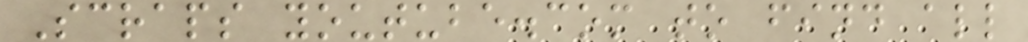Scraps youtube.com to find all
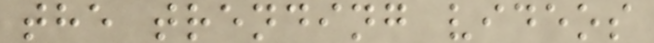the trending videos
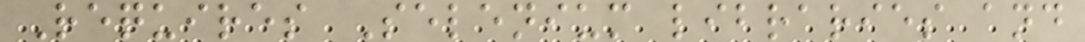Requires Selenium libraries and
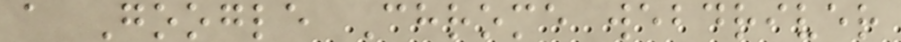a Google Chrome webdriver
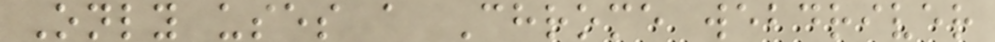Only uses a Chrome webdriver
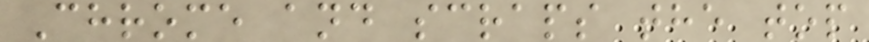Chrome and scraps the top
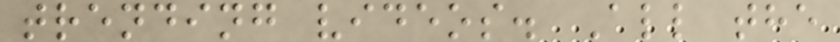trending videos. All the
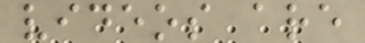videos are
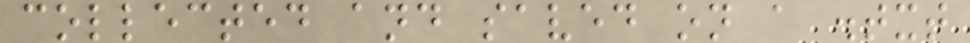collected and saved on a .txt
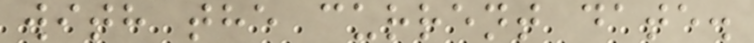with the current date.
